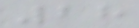28
